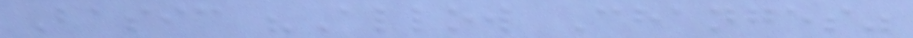Basic "Allow Changes"
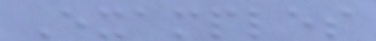Examples
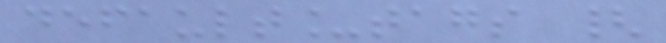default_tags {
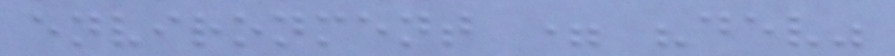environment = "dev"
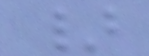}
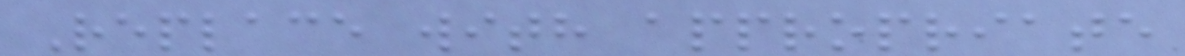Replace with appropriate
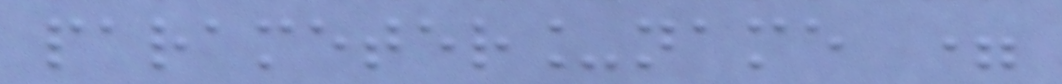parameter_name =
